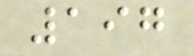197
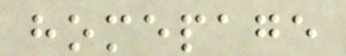homepage
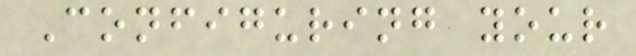Configuring your
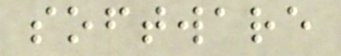software
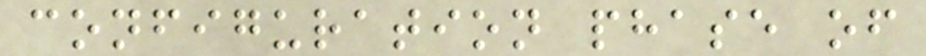configuration phase of
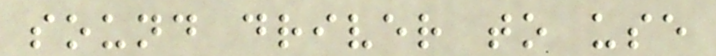sound driver to use
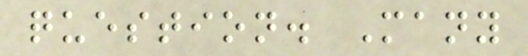question. Many
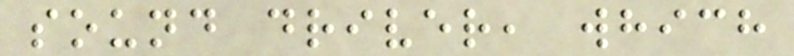sound driver, which
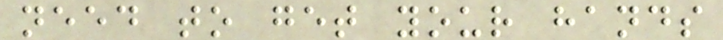need to get your hands
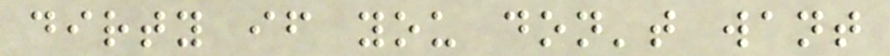dirty if you don't want
